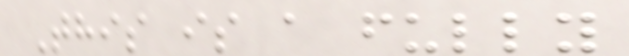This is a fully
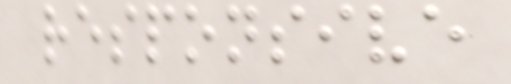responsive
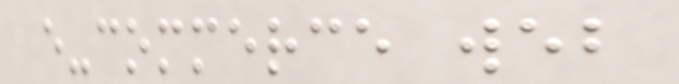e-commerce web
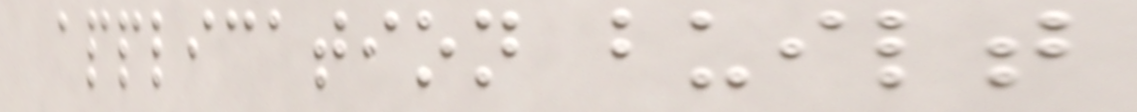application built
